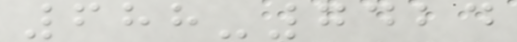688-7424
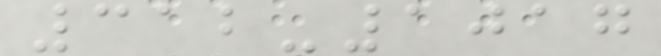312-1017
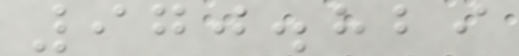970.829
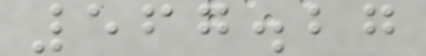567.27
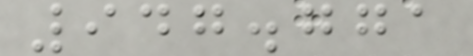947.771
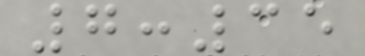7:35
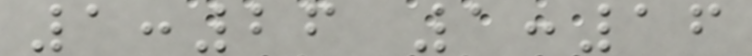1:26 1:16
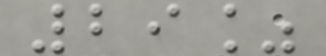29%
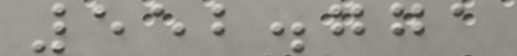552.771
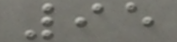95
